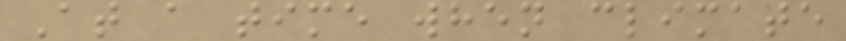At a time when climate
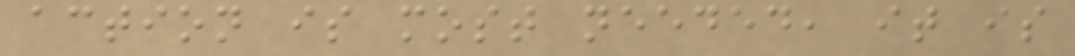action is most needed, it is
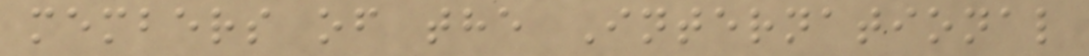members of the International
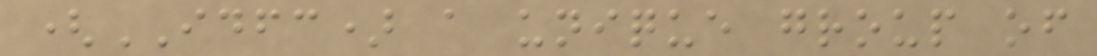(IDFC) a unique group of
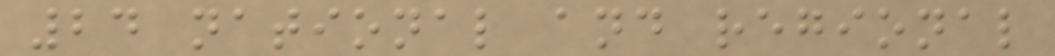24 national and regional
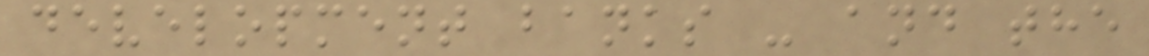development banks - and the
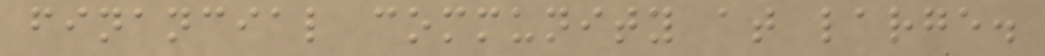financial community at large.
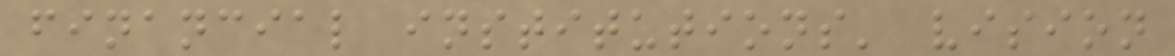financial institutions' vision
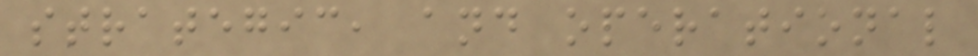strategic, and operational
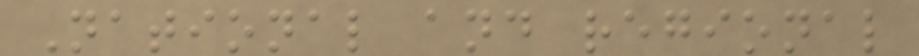National and regional
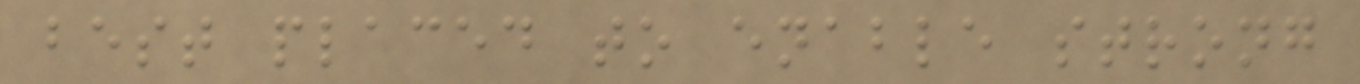best placed to enable strong
